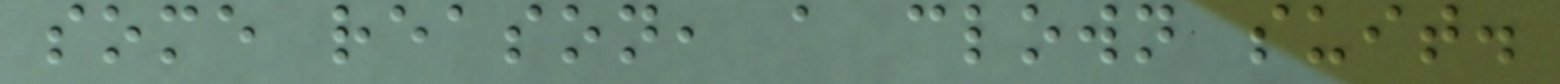some reason, a clown suit.
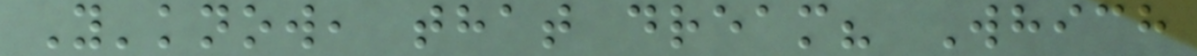Y'know, that dream? Which
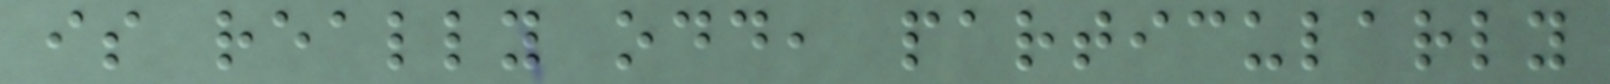is really odd, particularly
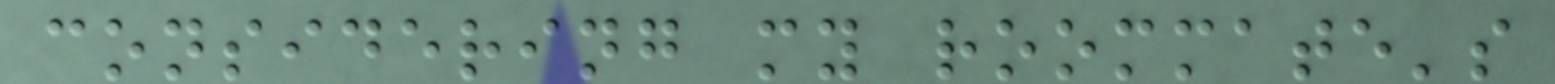considering my roommate's
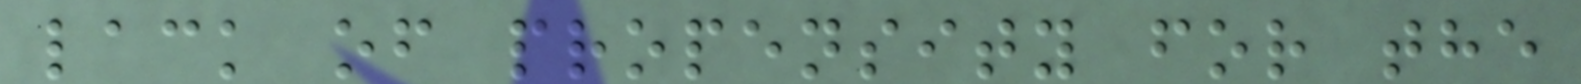lack of propensity for the
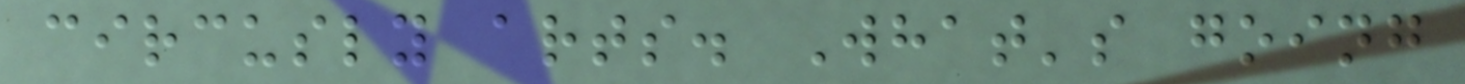circusly arts. What's going
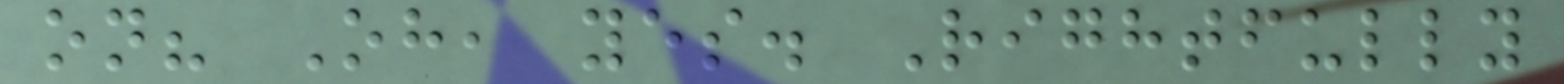on? Oh, yes. Rightfully
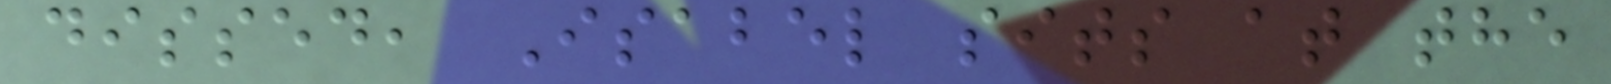dissed, Isabel sits at the
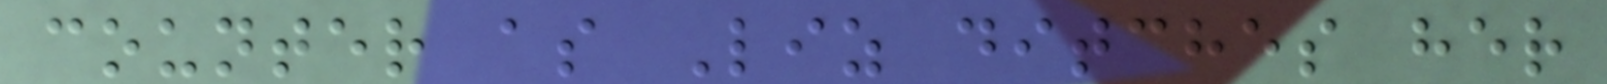counter as Liz ditches her
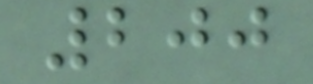200
